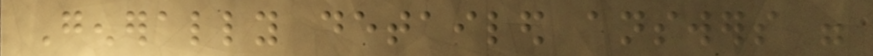Generally detailed answers were
